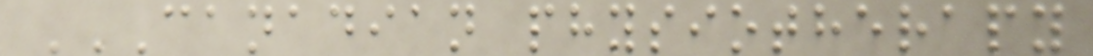CANADIAN PHYSIOTHERAPY
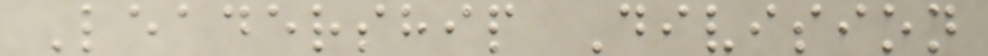Leadership Division
